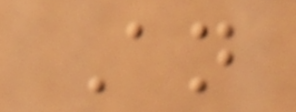An
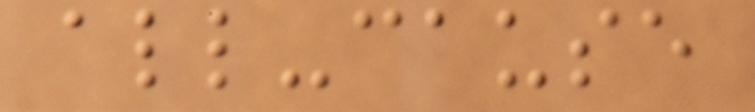all-cause
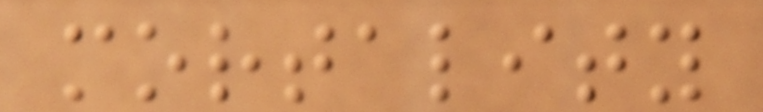mortality
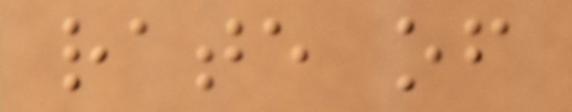rate of
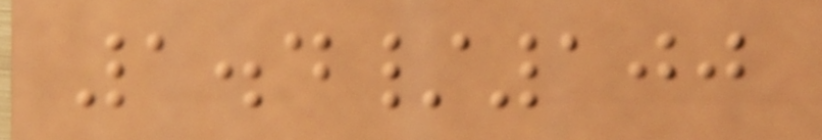1.4/100
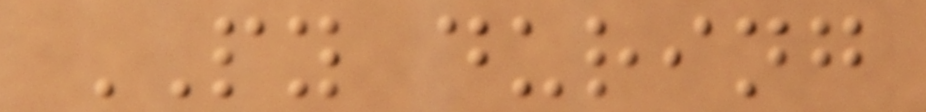PY during
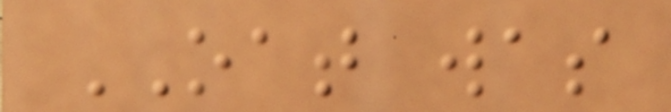OAT was
